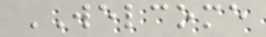WELCOME
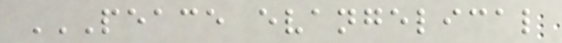PEACE EVANGELICAL
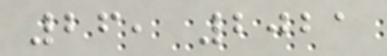26, 2021
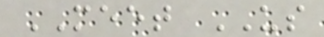MEET US
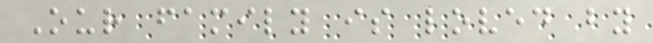Our family is loved by
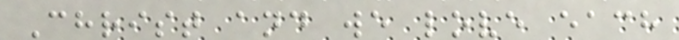Christ and we love each
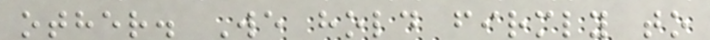other. We hold firmly to
